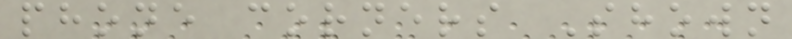phone corners Shown
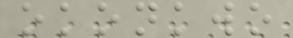okonkwo
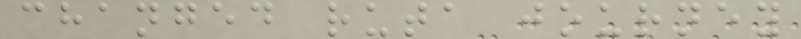changed ruta journey
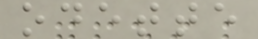odette
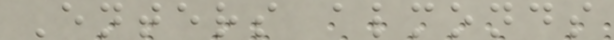Enters almonds
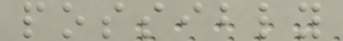possibly
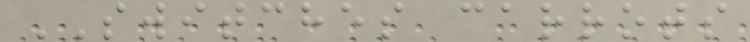SWITCHES carrots
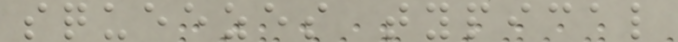squeezes typical
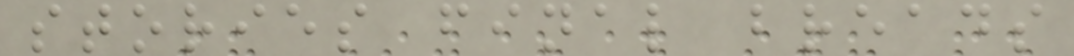stories final breads
